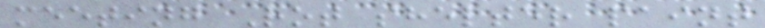meeting Rot shelter paint
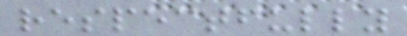respectfully
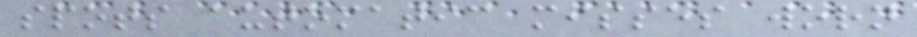spots automatic misses worn
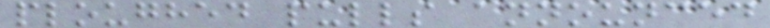ploughed pulls announced
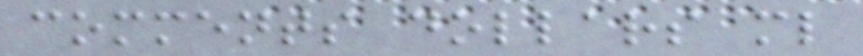comments dollars ml
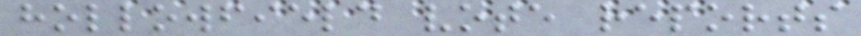hollowfield vote reports
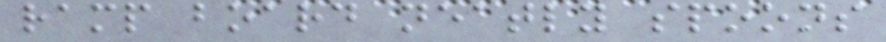ramp board neatly spoons
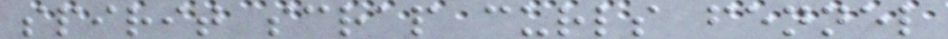spirit scrap curls fennel
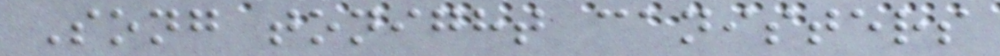Song tonight canisters
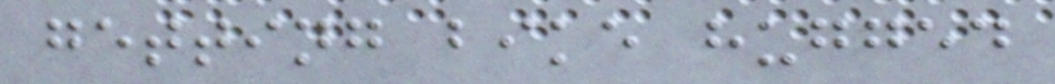getting bike hugged
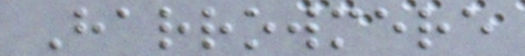Harrowmere
